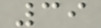39
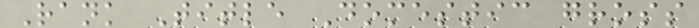Rank Title Domestic gross
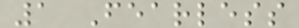1 Fearless
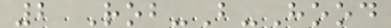2 Rob-B-Hood
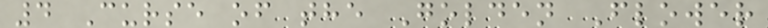4 Curse of the Golden Flower
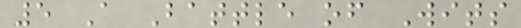5 A Battle of Wits
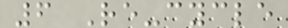6 Re-cycle
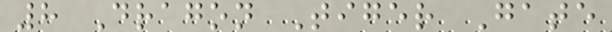8 Dragon Tiger Gate
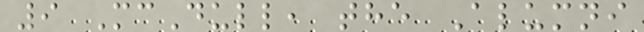9 McDull, the Alumni
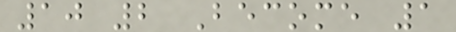10 2 Become 1
